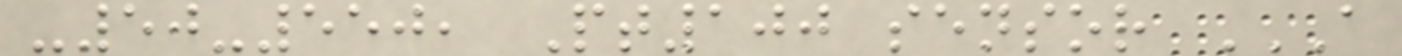-50-550, Pt100 sensor A
